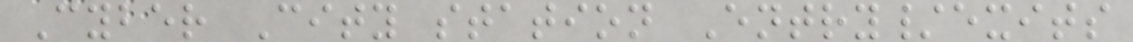Cyber City station Entry/exits
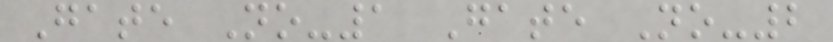Gate No-1 Gate No-2
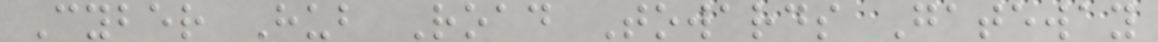Cyber Hub Road Towards Gateway
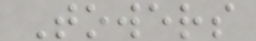Towers
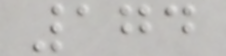174
